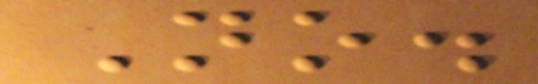No.
